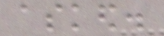asked.
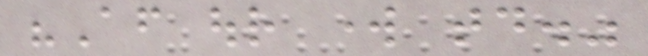"After our work today."
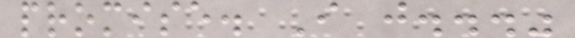promise. I just..."
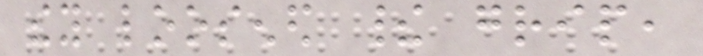they loosened their grip,
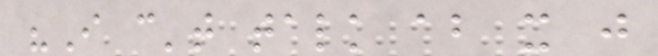"I can't talk about it just
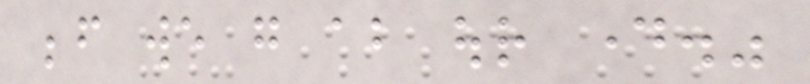before we go about our day."
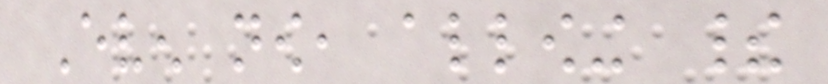Even now, allowing their
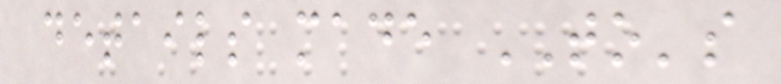details made TO's
